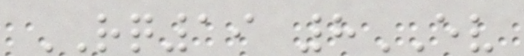RQ19 8EV
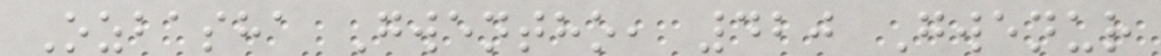Ozbasha Gwentho, 420 Gwenur
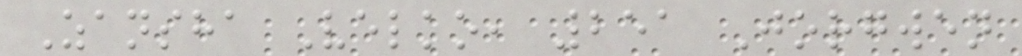Zansha Velko, 251 Jorgwen
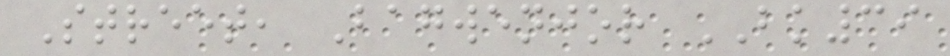Street, Bagwenjor BK39
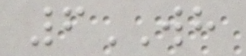6WH
